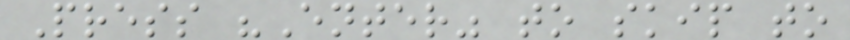Press "Enter" to skip to
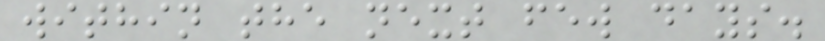within the next few days.
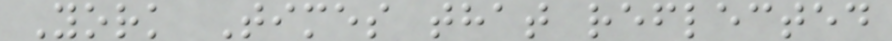York Times that reflected
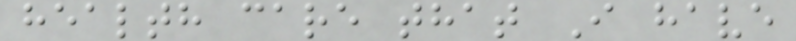health care that I have
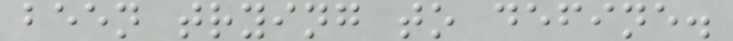been trying to define.
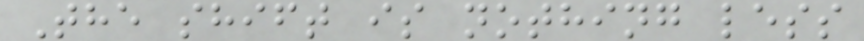The shift is nothing less
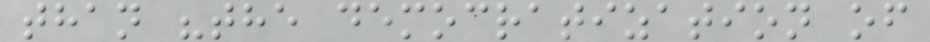than "the democratization of
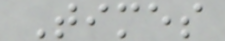Times
